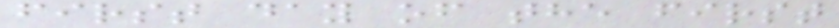first day of the first
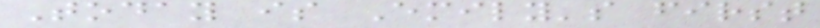Today is Emily's first
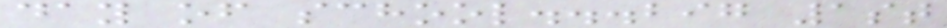day of school...big 1st
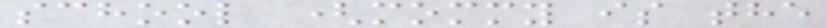school (mommy is the
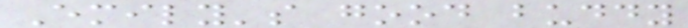Emily's good buddy
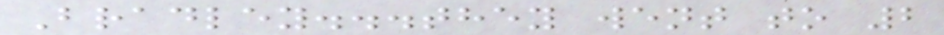Bradley...they went to 2
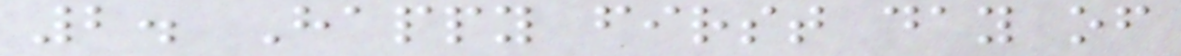2. Happy first day of
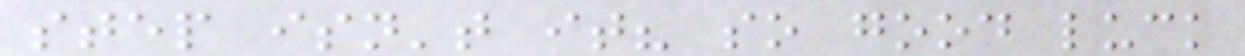step isn't it? so good luck
